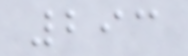293
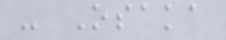- Osaka
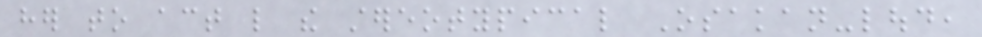her to act like the stereotypical Osakan-loud,
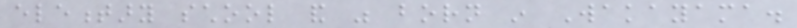elementary school and was born in Wakayama.
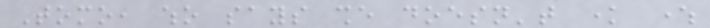Tomo, who says she doesn't know where
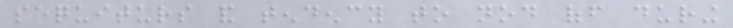sequiturs and tendency to nod off during
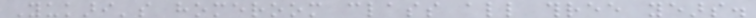Yukari's homeroom class all three years.
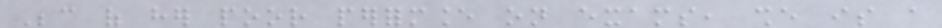Because of her poor performance on exams, she is a
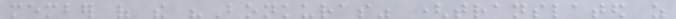member of the "Bonkuras" (translated as
